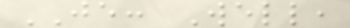JE: Well,
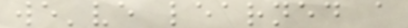we've learned a
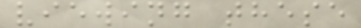viewing these
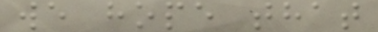we hope that
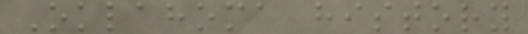Oklahoma history
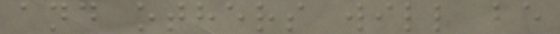and others will be
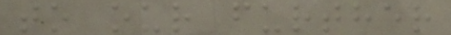to our further
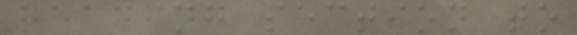reading section to
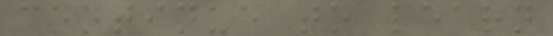continue to learn
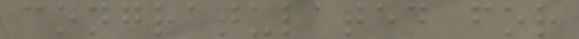congratulated for
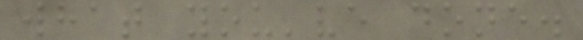what you've done.
